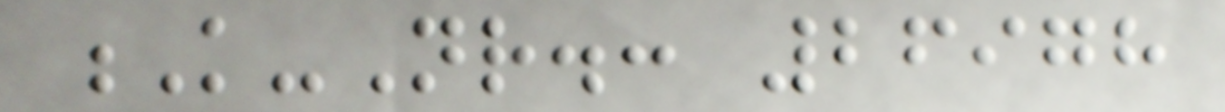K-Nr.: 26978
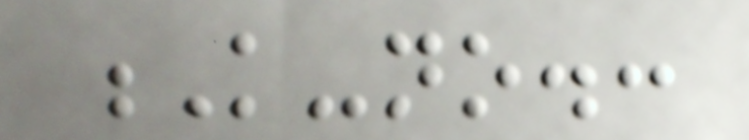K-no.:
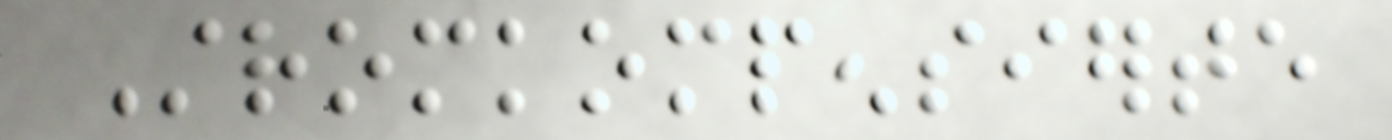Stromkompensierte
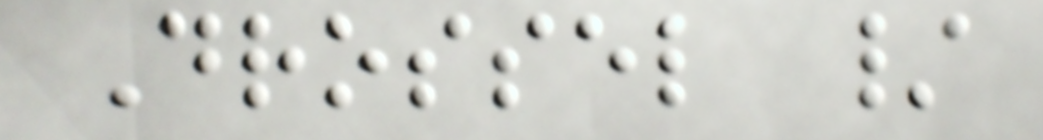Drossel /
